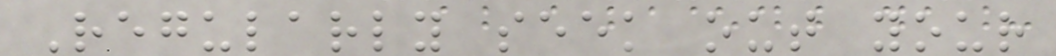Regularly seek out your
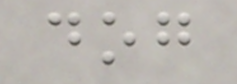dog
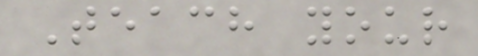Teach your
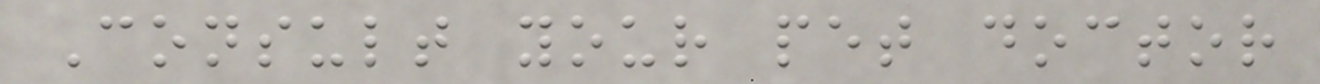Consult your pet doctor
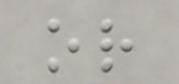or
